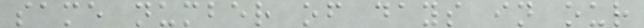same number of days in our
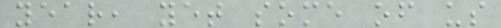year, yet some of us
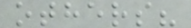others?
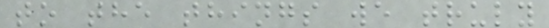to the things we truly
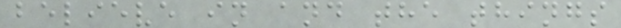believe in and the things
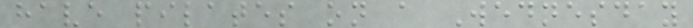have pilates on a Wednesday
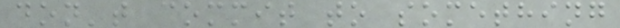don't commit to something
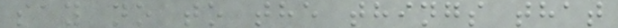say no to the things that
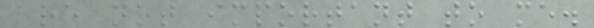are not important to me.
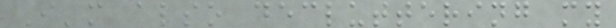I'm also decluttering my
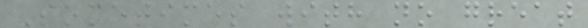Sometimes with no great
